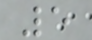5
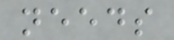needs
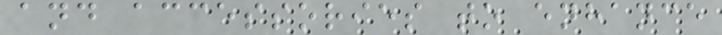and accessories to enhance
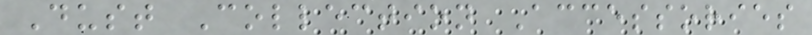Dust Collection Accessories
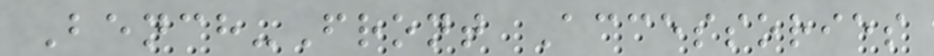Bench-Front Accessories
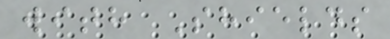with Shields
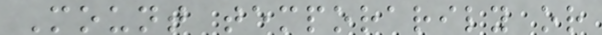Mount temporarily or
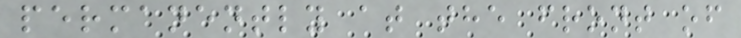permanently at the front of
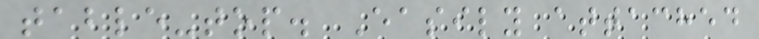table-top. Easily attached
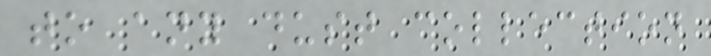to any dust collection
